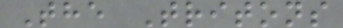The Tritons
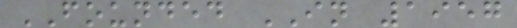FOUNDED IN 1957
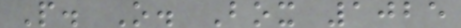P. O. Box 1025
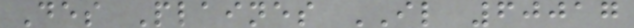Des Plaines IL 60017
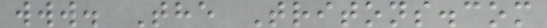www. The Tritons.com
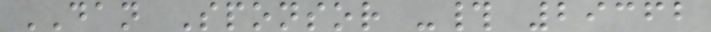DAN Sponsor -# 29362
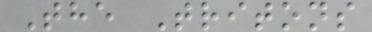The Tritons
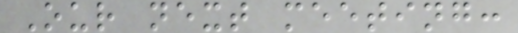Our next meeting:
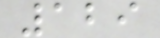129
